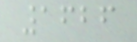1626
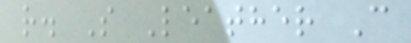r. S Leather C
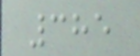385
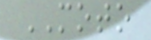MOTO
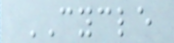CYCLE
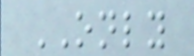ONLY
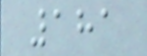181
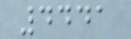4441
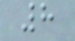8
